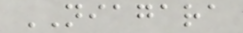NIAGARA
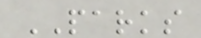PARKS
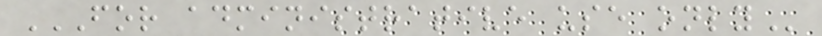FOR ADMINISTRATIVE USE ONLY
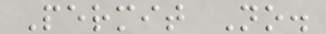Permit No.
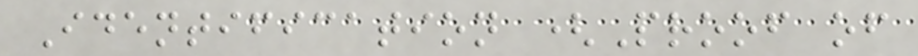Identification (Proof of
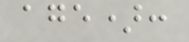age):
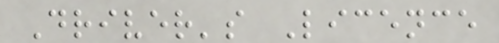Driver's Licence
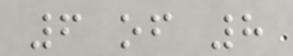6 of 8
